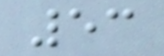53
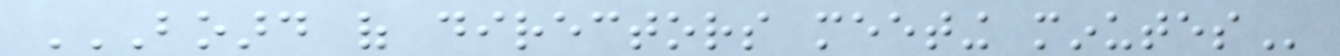BOARD OF DIRECTORS MEETING MINUTES
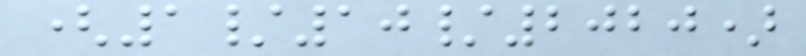(1/10/2020)
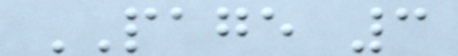PAGE 3
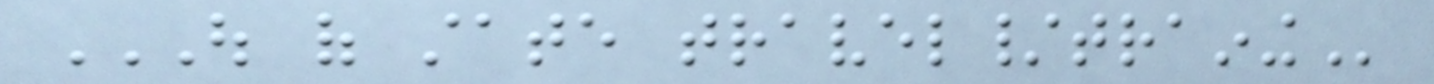OUT OF STATE TRAVEL/TRAINING
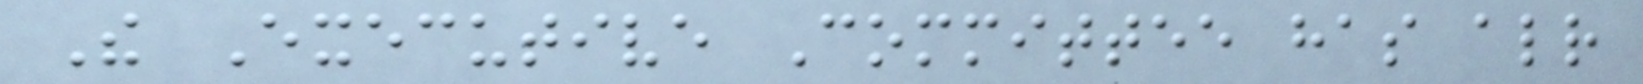The Executive Committee has already
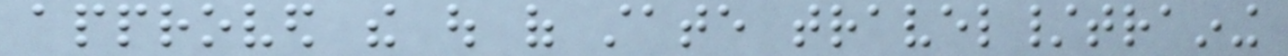approved the out of state travel/training
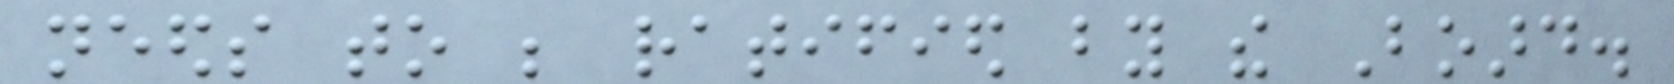needs to be ratified by the Board.
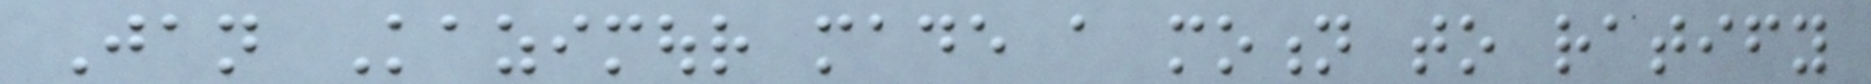Jan Kazimour made a motion to ratify
